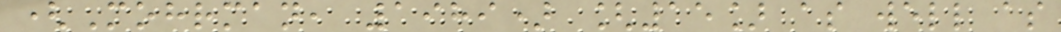(Mohrman, 1989) [15] as well as
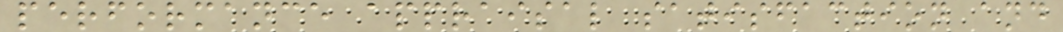performance appraisal satisfaction and
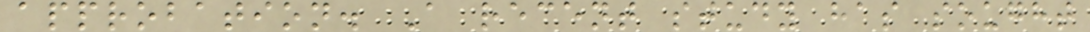approbation. A recent study has sought
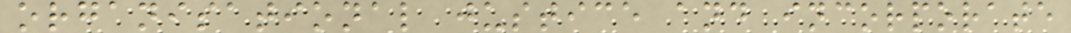organisational justice and incorporate
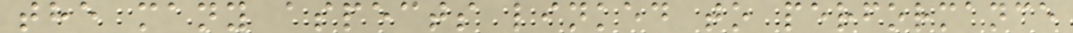the many aspects linked to performance
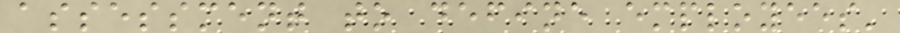assessment to define employees'
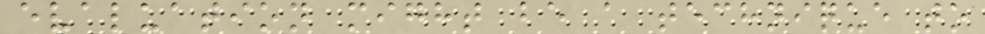evaluation might be a technique to
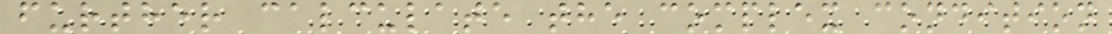further calculate the complex condition
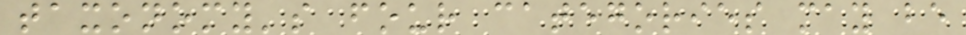taxonomy's four categories may be
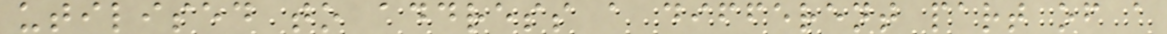utilised to address a different part of a
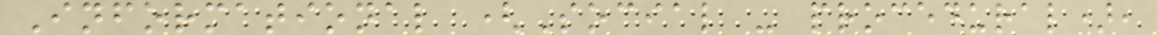Informational (Social - procedural),
